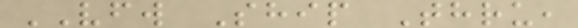VFW Ship Thru,
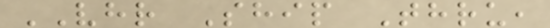VHR Ship Thru,
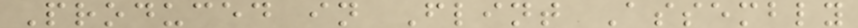Produced in Flint Assembly
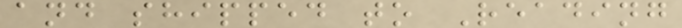and shipped to Reading
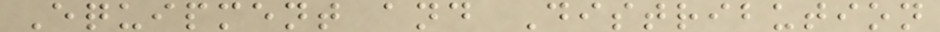Equipment and Distribution
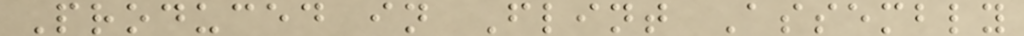Produced in Flint Assembly
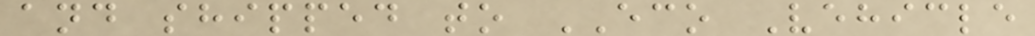and shipped to ECO Vehicle
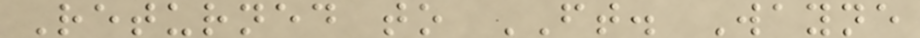Returned to FT. Wayne
